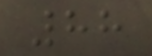88
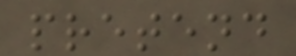pretend
